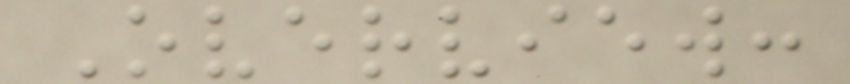Overview:
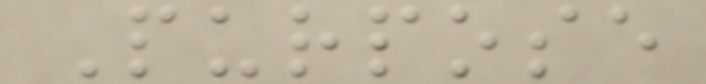Purpose
